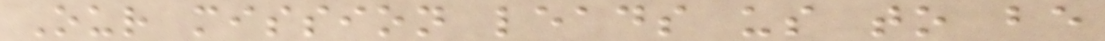Our mission leads us to be
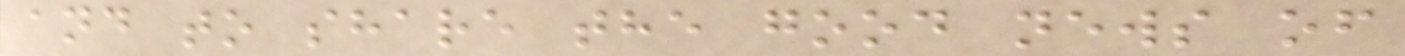and to share the good news of
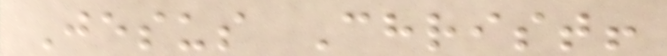Jesus Christ!
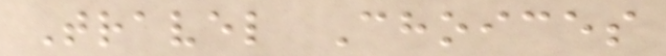Travel Choices
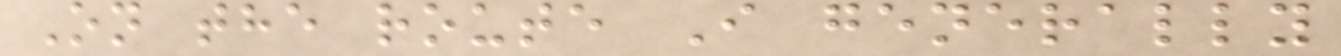On the route I generally
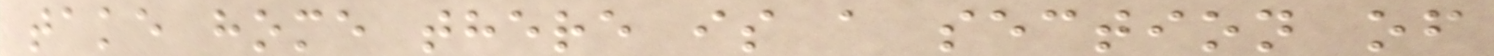take home there is a section of
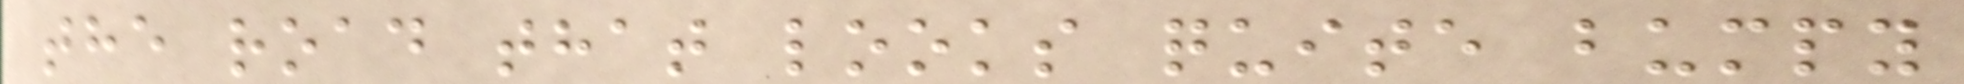the road that looks quite bumpy
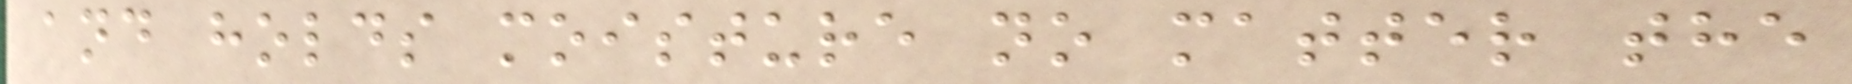and holds moisture no matter the
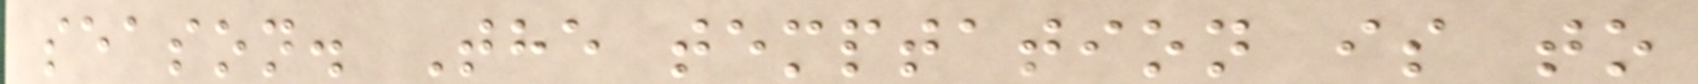season. The temptation is to
